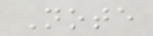Note
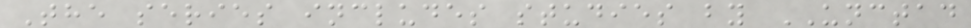The series includes studies by UNCTAD
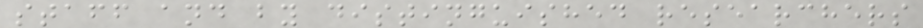staff and by distinguished researchers
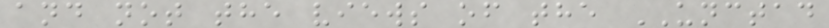and not the views of the UNCTAD
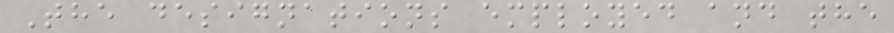The designations employed and the
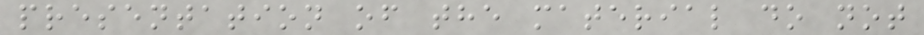presentation of the material do not
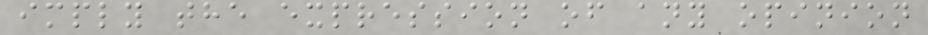imply the expression of any opinion
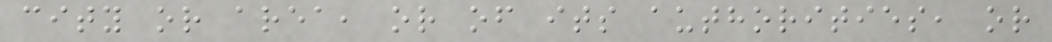city or area, or of its authorities, or
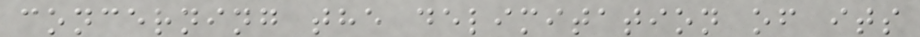concerning the delimitation of its
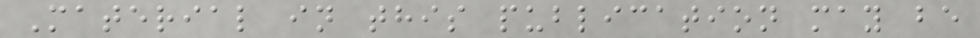Material in this publication may be
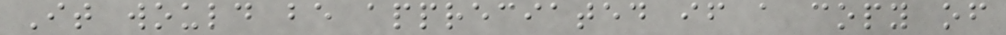It would be appreciated if a copy of
